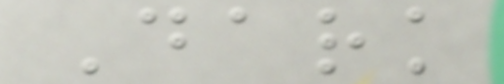Dark
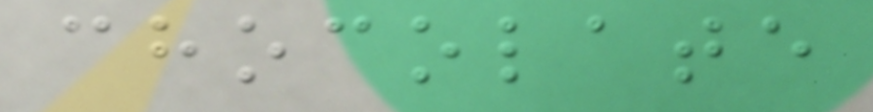chocolate
